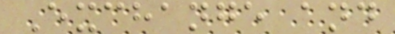Exchange and
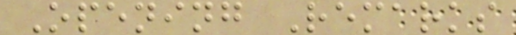Opening Remarks
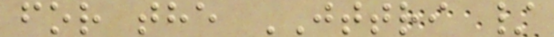for the JTTRI /
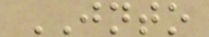JNTO
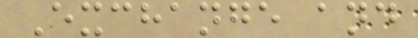Exchange and
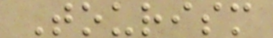Tourism
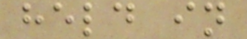held in
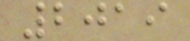2019
